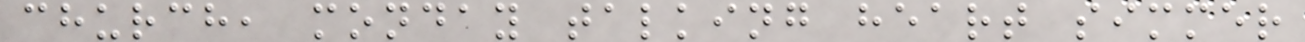church, monday talking heart simmer
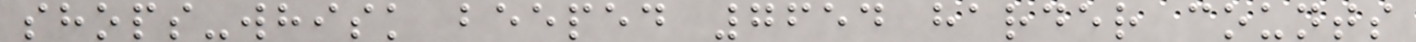shops-whisk beeped 7654 harder counts
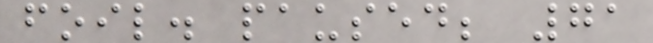foil. paused; 71
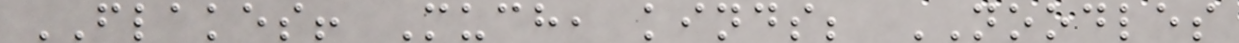FLAKES! Much, kinds; NOODLES
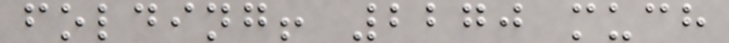folding! 2270 much
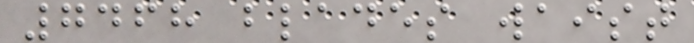7468 blades waist
